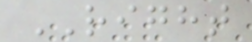RIGHT
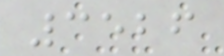3526
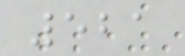521
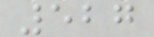527
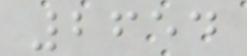2654
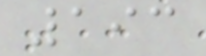193
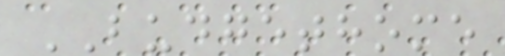BUDGETHOME
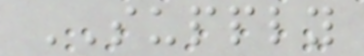SUPPLY
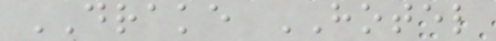DRAKE HOTEL
